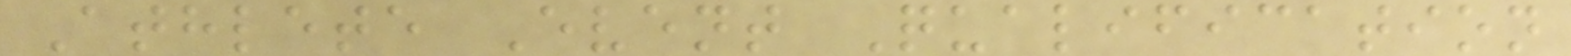Athlete Event Qualification
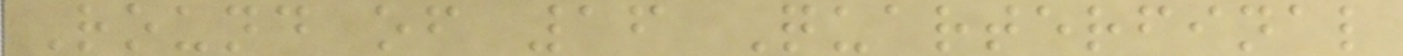Round of 16 Quarterfinal
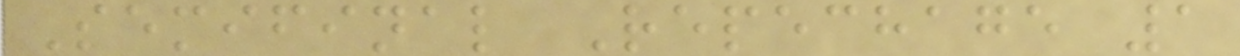Semifinal Repechage 1
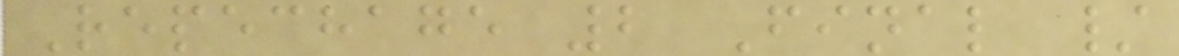Repechage 2 Final /
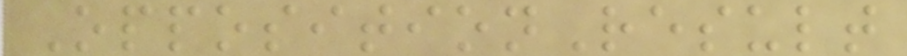OppositionResult
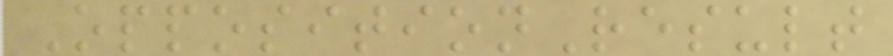OppositionResult
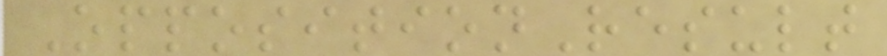OppositionResult
